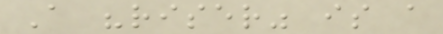A "riser" is a
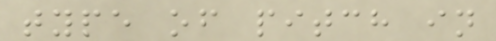type of pitch in
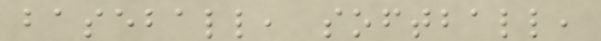baseball, softball,
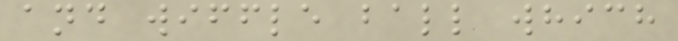and wiffle ball which
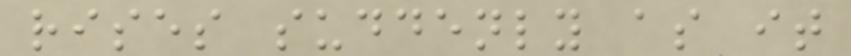rises suddenly as it
